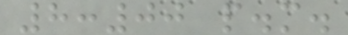8:00 p.m.
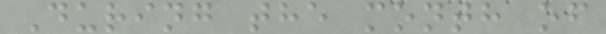During the month of
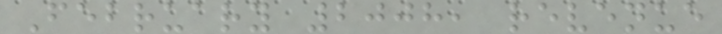February 2008, revenue
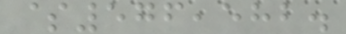$576,582.
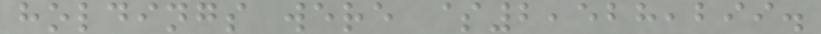holdings were $2,528,299.
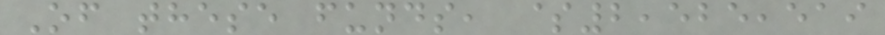Of these funds, $2,525,519
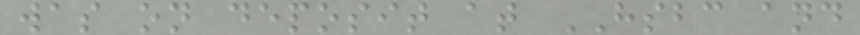was on deposit at HSBC and
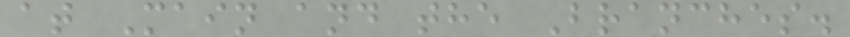at Main and the Branches.
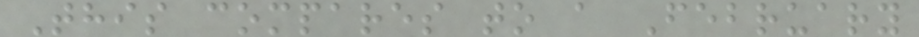This compares to a February
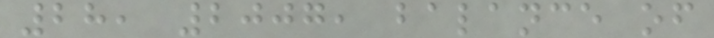28, 2007, balance of
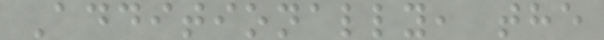Additionally, the
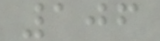106
